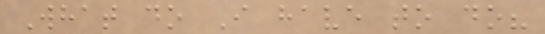What do I have to do?
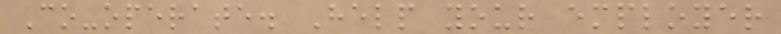Co-operate. Help your employer
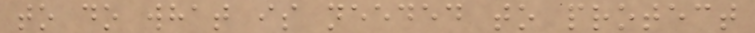to do what is needed to protect
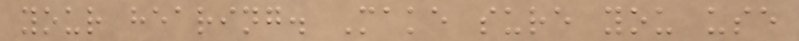your hearing. Make sure you use
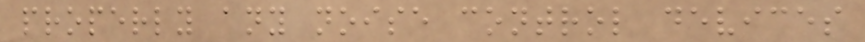properly any noise control devices
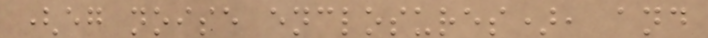(eg noise enclosures), and
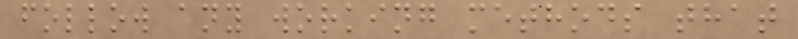follow any working methods that
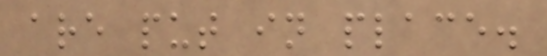are put in place.
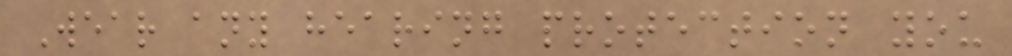Wear any hearing protection you
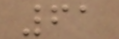61
